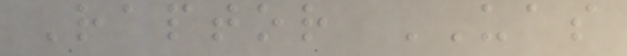Raptor UAS
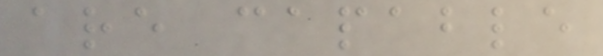are capable
